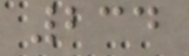234
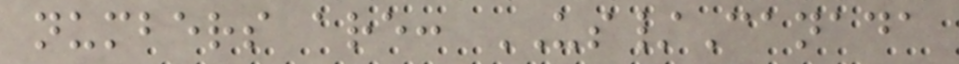numbers are: US/Canada
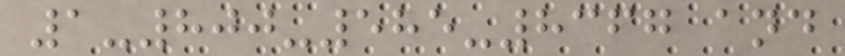1-800-585-8367 and
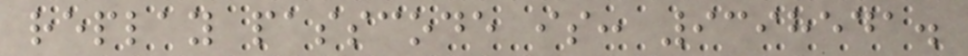replay passcode is: 9398541.
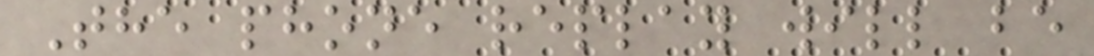The phone replay will be
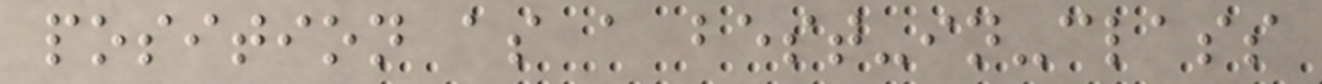position as a best-in-class
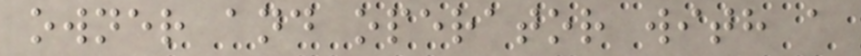owner and operator with a
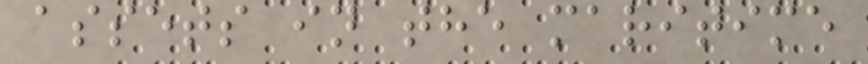assets in the maritime
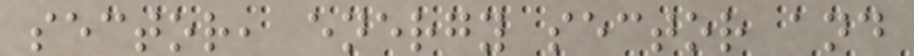sector, energy sector and
